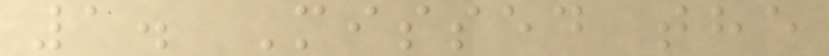1. Missed the
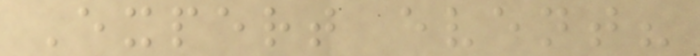Expert event?
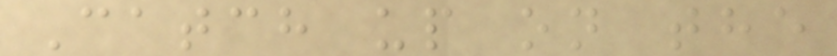Catch up on the
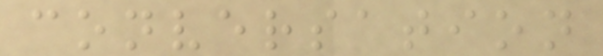conversation
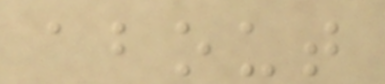about
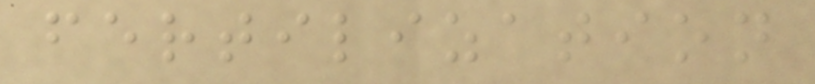fertilization
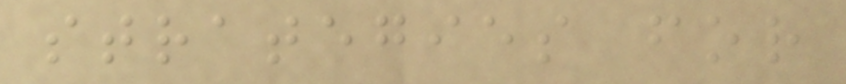strategies for
